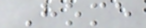Home
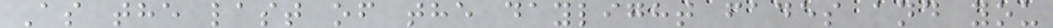As the last of the daylight fades and you
